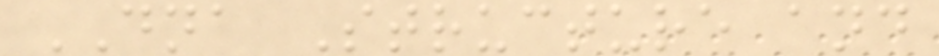DNA Structure and
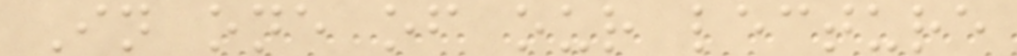In one of our lecture
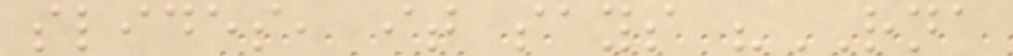slides, it says "RNA
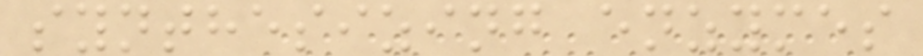synthesizing enzymes
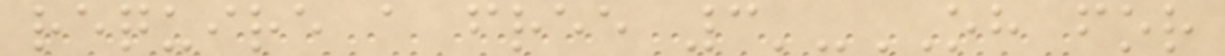require a free 3'-OH for
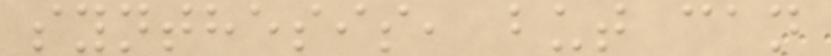synthesis, but can
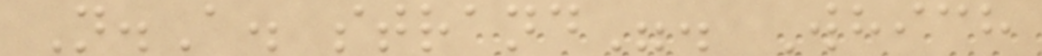N.A. strand". Which
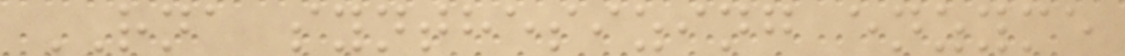RNA synthesizing enzyme
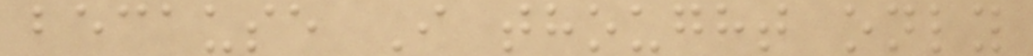because I thought only
